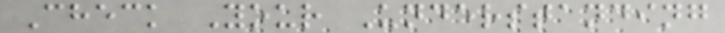Check Your Understanding
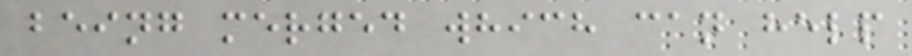being merged which can help
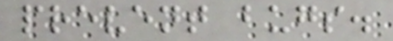prevent bugs.
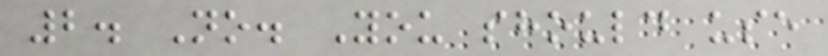2. No. You should use
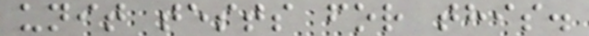unit tests for this.
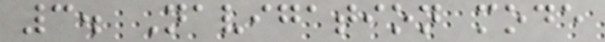3. Navigation mode
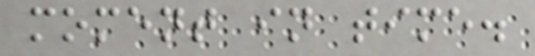moment in time.
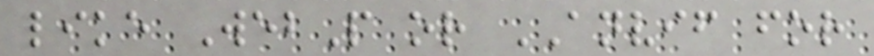like WebP or ANVIF for
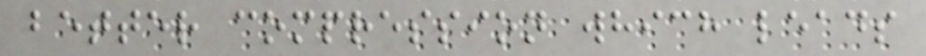better compression which leads
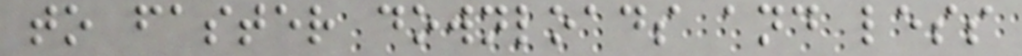to faster downloads and less
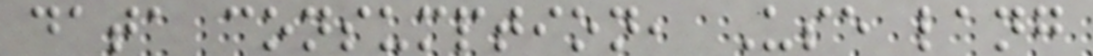data consumption, Use lang
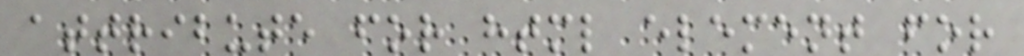attribute for html element for
